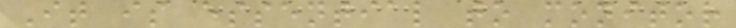It is essential to monitor
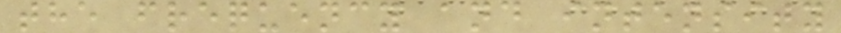the frequency and intensity
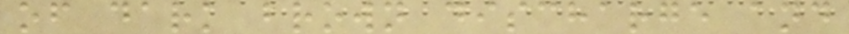of dark brown discharge and
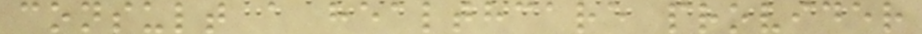consult a healthcare provider
